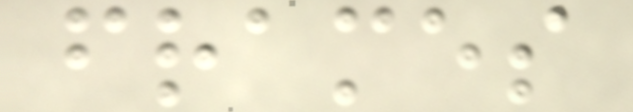frames
